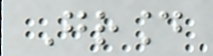Ground
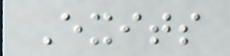Exits
